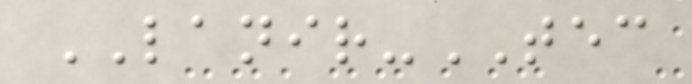LANIR-TEC
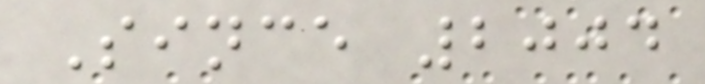Since 2004
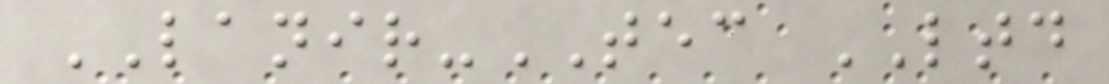LANIR-TEC LTD
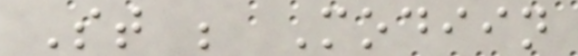St ; Modiin
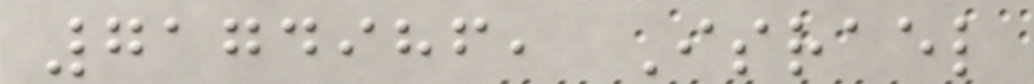7174986, Israel
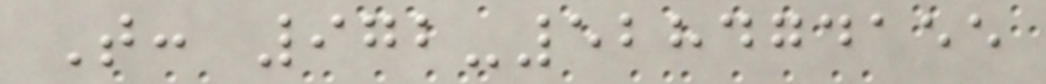T: 972-528474155
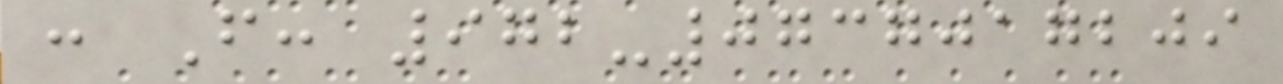: F: 972-0737017209
